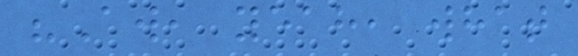"Aw, yeah, what
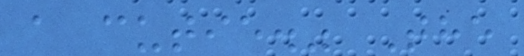a cutie." The
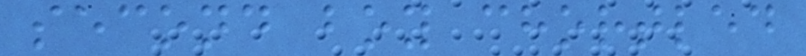second boy chortled
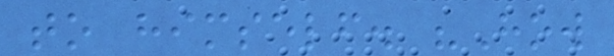to himself. "How
